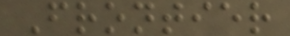Frontier
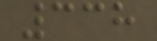338
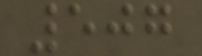507
